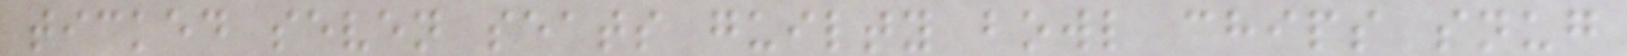ticked seven seats guilty bowl chips snug
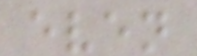even
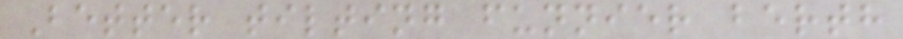Better tilting funnier berth
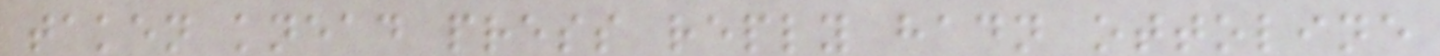taken knead press reply hadn ottoline
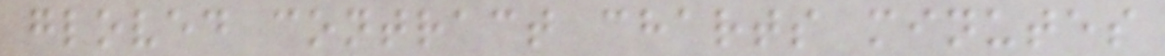gloved contract charts minutes
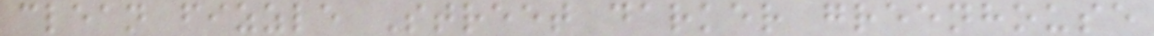clean fizzle Street darker greenhouse
